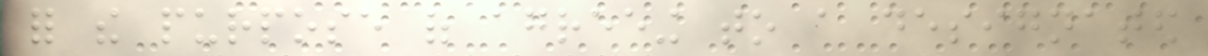for the purpose of agreeing to a designated
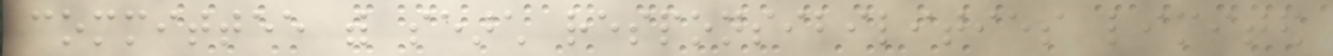committee with search responsibilities limited
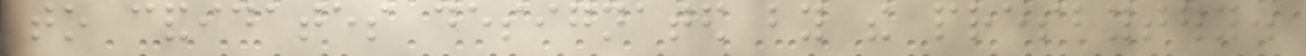to candidates designated by the presbytery.
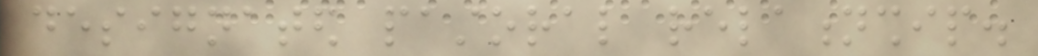designated pastoral relationship.
